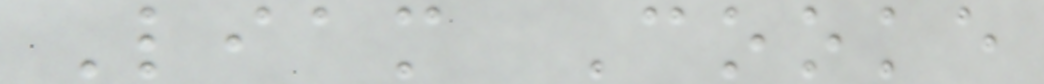Liam Cooke
